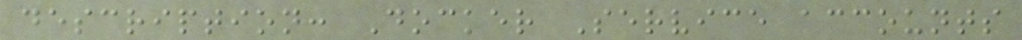description: Docker Service accounts
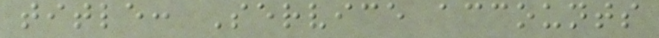title: Service accounts
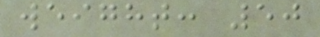weight: 50
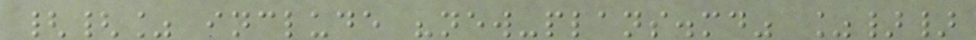{{% include "new-plans.md" %}}
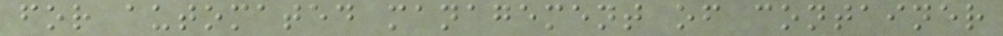for automated management of container
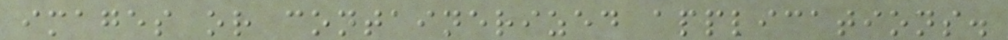images or containerized applications.
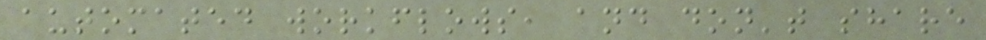automated workflows, and don't share
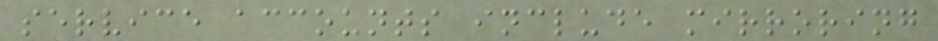service accounts include mirroring
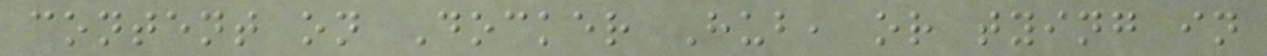content on Docker Hub, or tying in
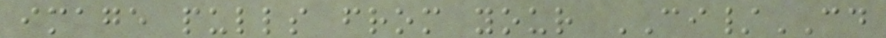image pulls from your CI/CD
